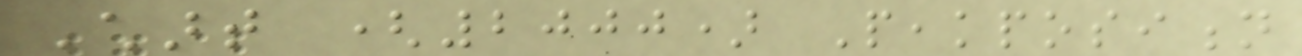Chart (2000) Peakposition
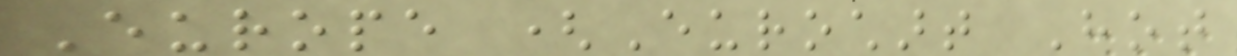Europe (Eurochart Hot
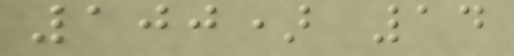100) 14
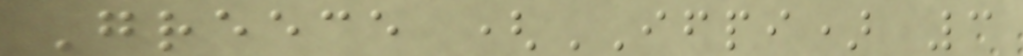Greece (IFPI) 3
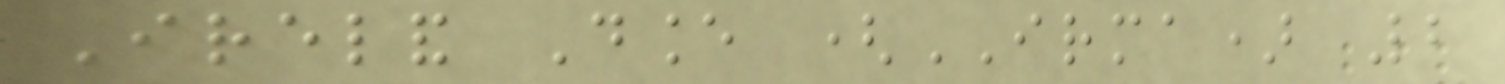Ireland Dance (IRMA) 2
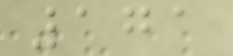171
